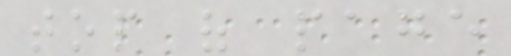top of page
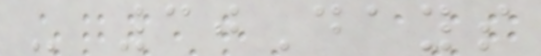- 30Days
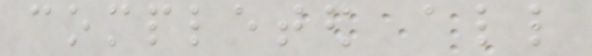completed all
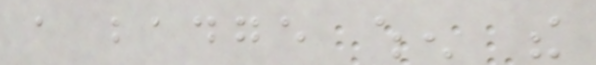a badge when the
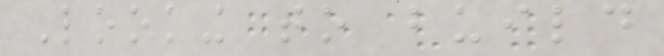Looking to build
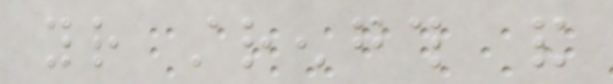your strength and
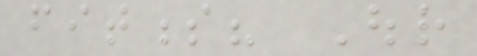fitness? Our
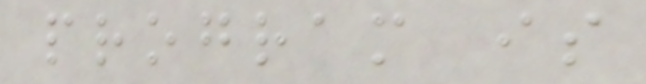program is
